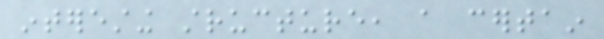interesting structure, a certain
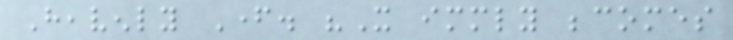Heavenly Father. "It immediately becomes
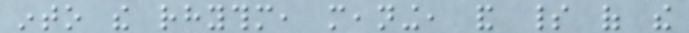into the rhythm, meaning, and spirit of the
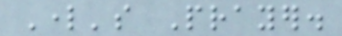Lord's Prayer.
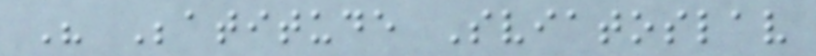His Beatitude Sviatoslav
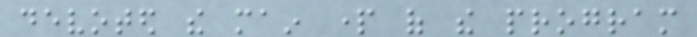devoted the main part of the program
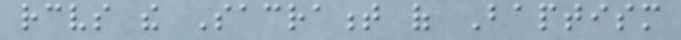receives the Sacrament of Baptism
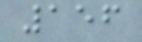156
